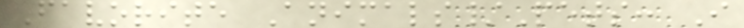Favorite Animals/Pets: I
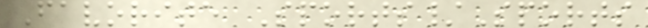Favorite Sports/Sports
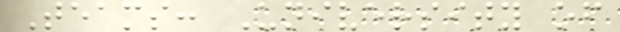Teams: University of
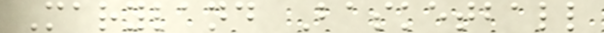Maryland Basketball
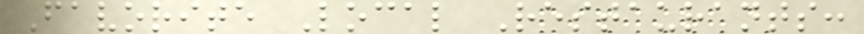Favorite Local Restaurants:
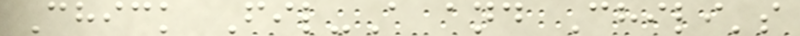Chick Fil-A and Chili's
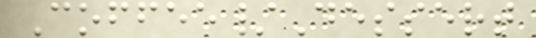Coffee/Dessert
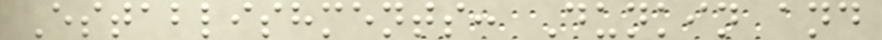Establishments: Dunkin and
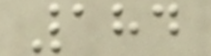184
